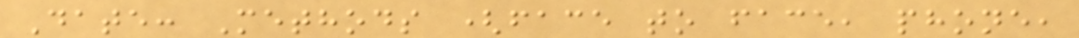Date: Methods (face to face, phone,
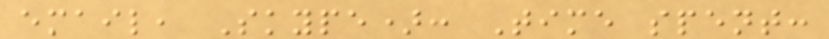email, Skype): Time spent:
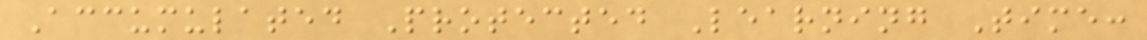Accumulated Protected Learning Time:
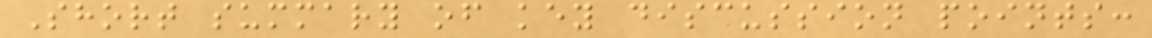Short summary of key discussion points:
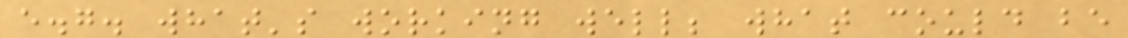e.g. what's working well; what could be
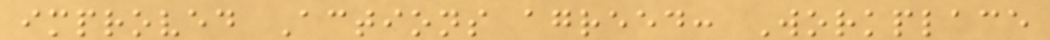improved Actions agreed: Workplace
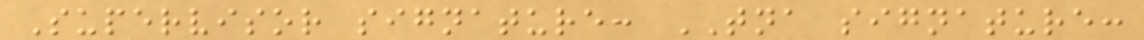Supervisor signature: TNA signature:
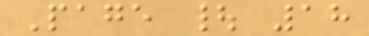Page | 18
